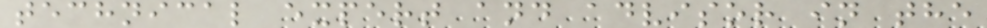technical expert and advisor in the
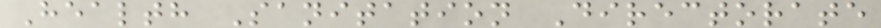Health Sanitation Directorate
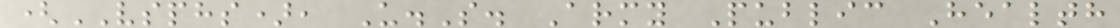(VSPHS), U.S. Army Public Health
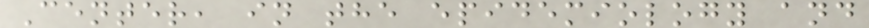Center, in the epidemiology and
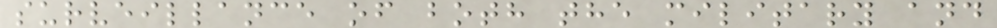surveillance of both the military and
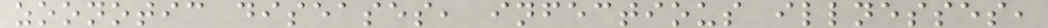zoonotic diseases, infectious illnesses,
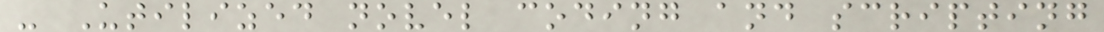- Utilized novel coding and scripting
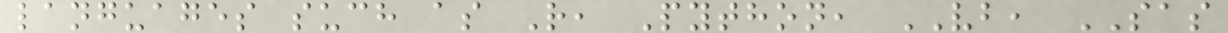languages such as R, Python, VB, SAS
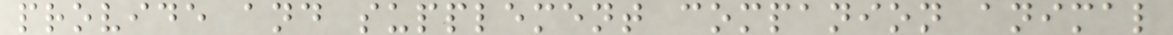provide and supplement companion animal
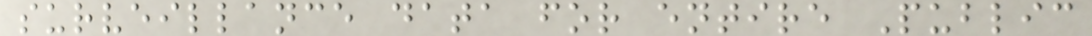surveillance data for entire Public
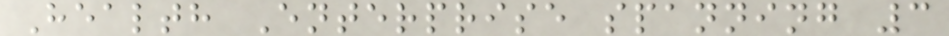Health Enterprise spanning 3
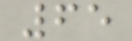65
